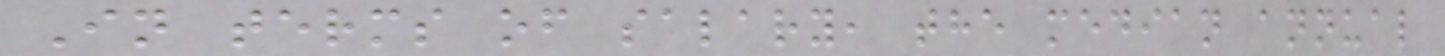In terms of salary, the median annual
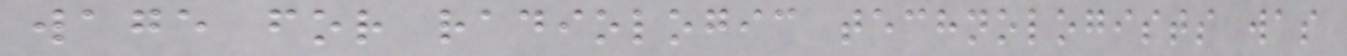wage for radiologic technologists was
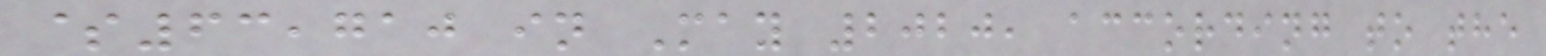$63,710 in May 2020, according to the
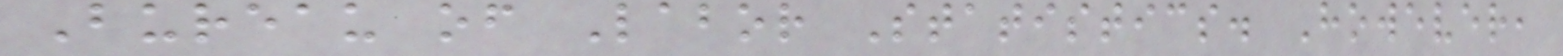Bureau of Labor Statistics. However,
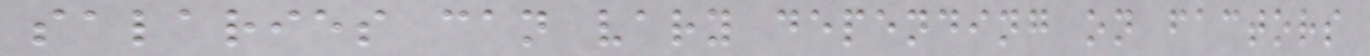salaries can vary depending on factors
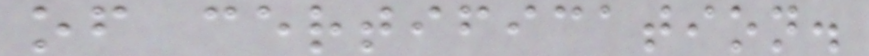of certification.
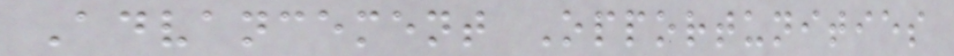Advancement Opportunities
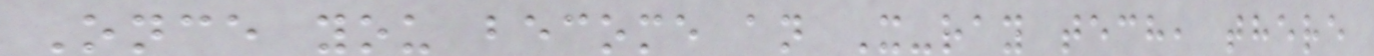Once you become an X-ray tech, there
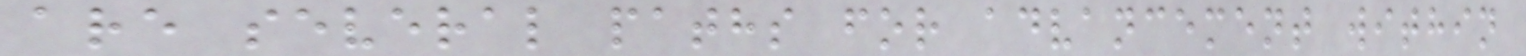are several paths for advancement within
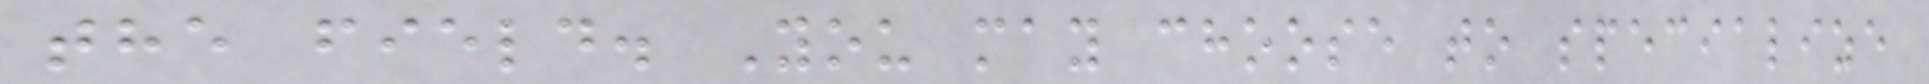the field. You may choose to specialize
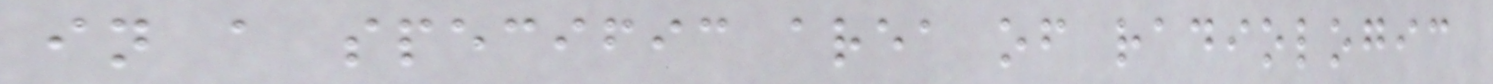in a specific area of radiologic
